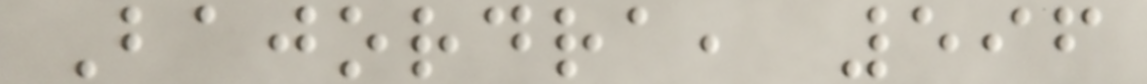Bajordra, 596
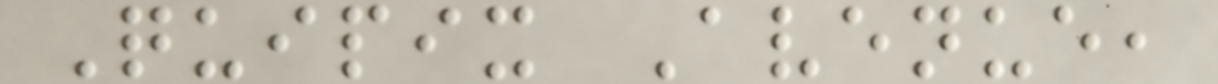Quipix Avenue,
